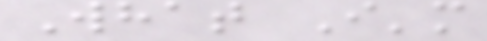What I'm
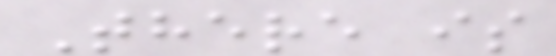There is
